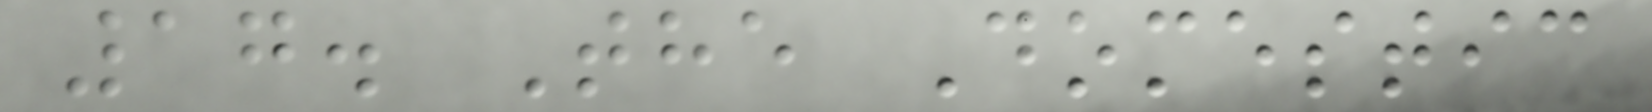17. The Domestic
